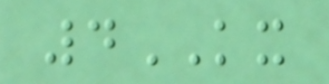4KX
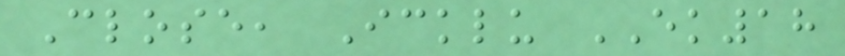Close, Icklu EK18
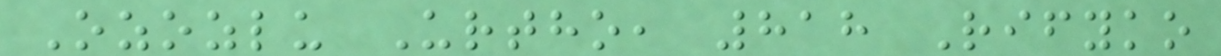Ozozlu Urtho, 818 Rifyko
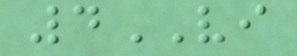4VI
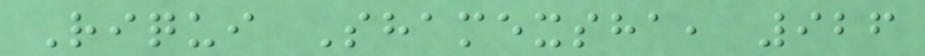Riqui Shamexsha, 926
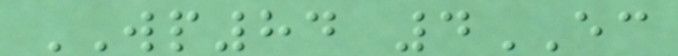WP84 4EC
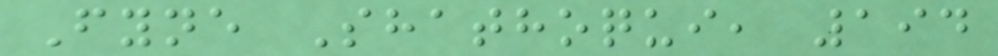Fyne Shathoqui, 194
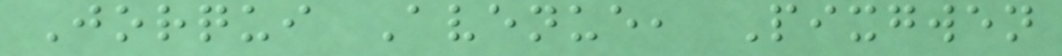Jorqui Avenue, Pixgwen
